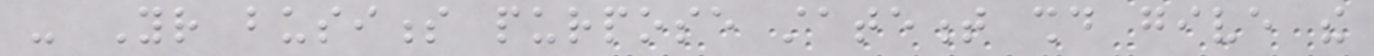- Your business purpose statement should give the
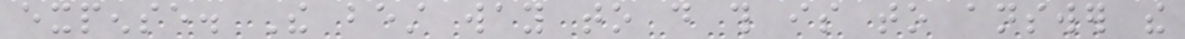expense. The best way to do this is to answer the
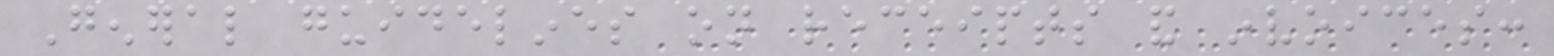General guidelines on receipts and invoices:
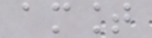amount
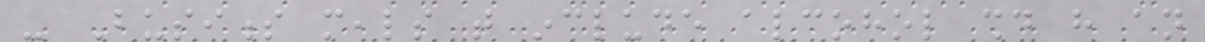- Business meals that include alcohol should have an
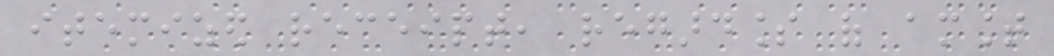itemized receipt, regardless of amount
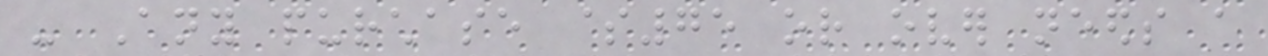- Any purchase $75 or over needs a
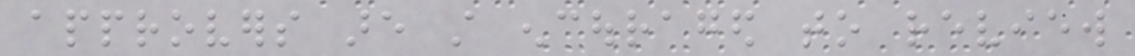approvers are still encouraged to review
